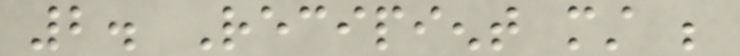2. Recipient must be
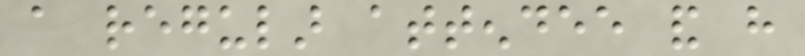a regular attendee and have
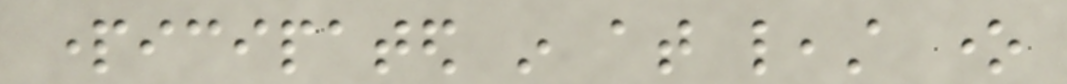participated in at least one
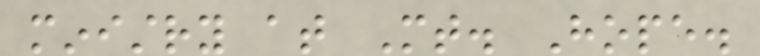ministry at Mt. Hope.
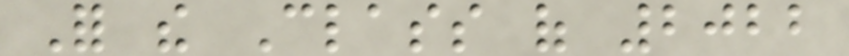For the Class of 2022
